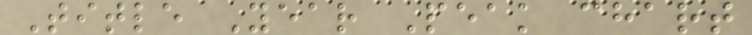Title Year Peak chart
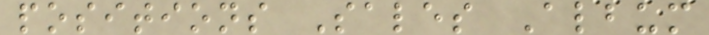positions Sales Album
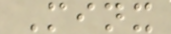Minx
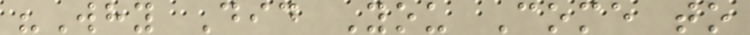"Why Did You Come to
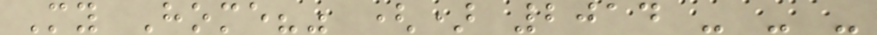My Home?" () 2014 - - -
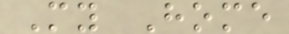My Home
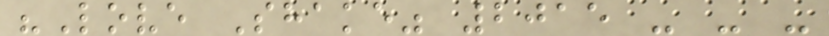"Love Shake" 2015 - - -
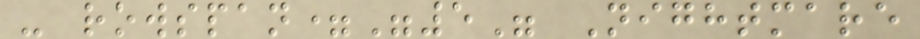- rowspan="5" Nightmare
